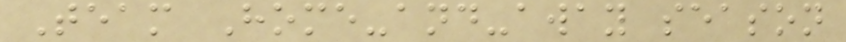Team Home-and-away season
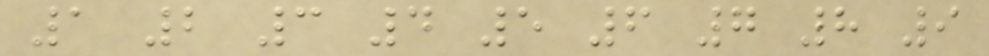1 2 3 4 5 6 7 8 9
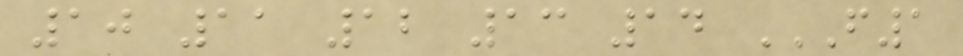10 11 12 13 14 F1
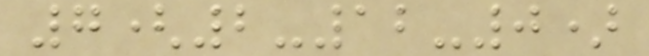7(2-12-0)
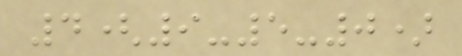4(9-5-0)
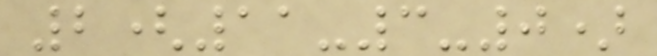2(11-3-0)
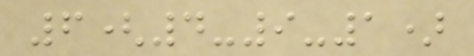6(4-9-1)
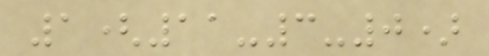1(11-3-0)
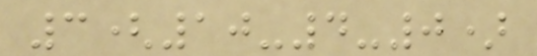3(10-4-0)
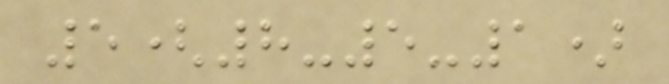5(8-5-1)
